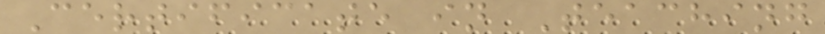Certificate in Teaching
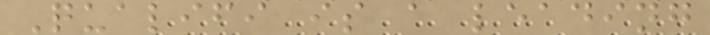Qualifi is a leading
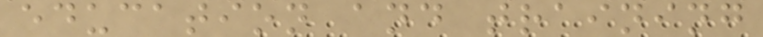education and training
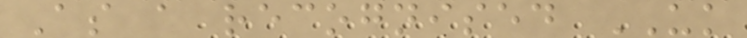As a recognised UK
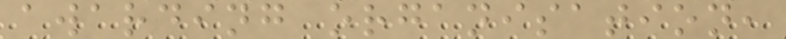awarding organisation,
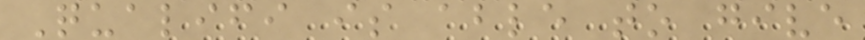Qualifi is able to give
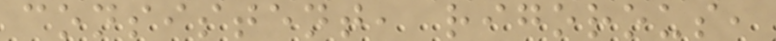consistent, rigorous,
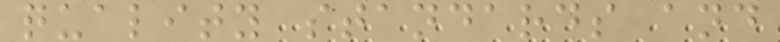quality standards and
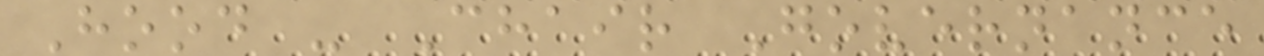Hood - Chair Governance
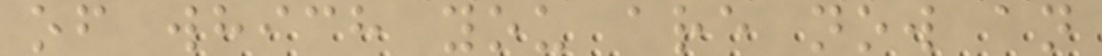of which you are now an
